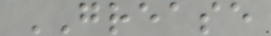GREASE
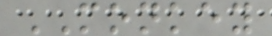MONKEY
